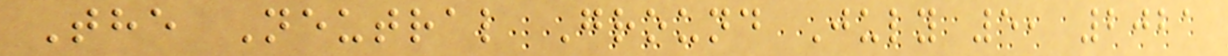The Neutral Ground July 5, 2021
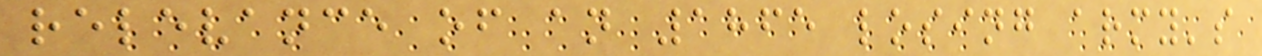relevance of an 1865 losing army's
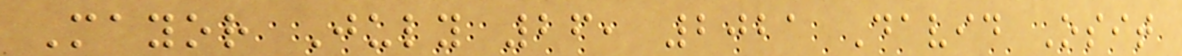Mayor July 26, 2021 David Osit
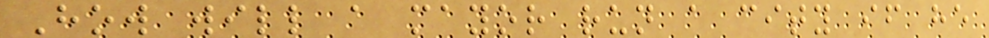How will a mayor run a city if he
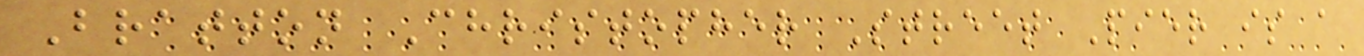Bratton Christopher Street Pier is a
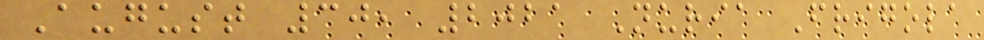August 30, 2021 Nuria Frigola
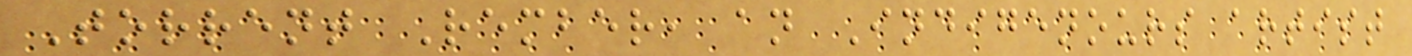Torrent Rember, an Indigenours artist
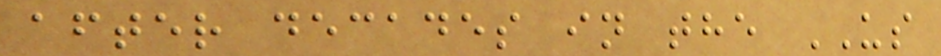after decades in the US
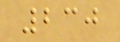230
